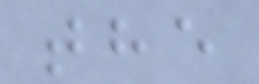the
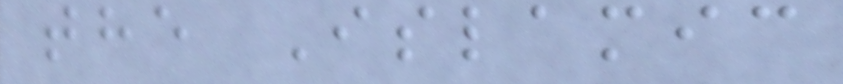the Islamic
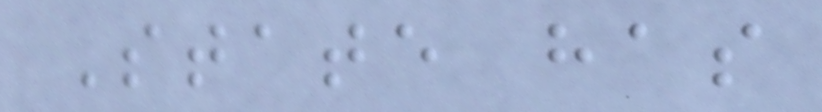State has
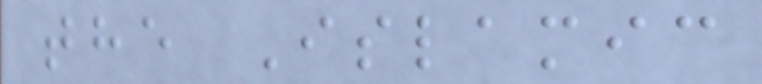the Islamic
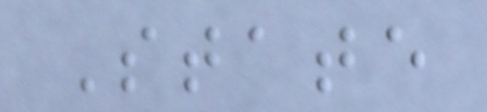State
